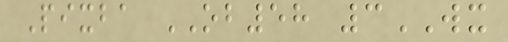Pixba OB58 3WX
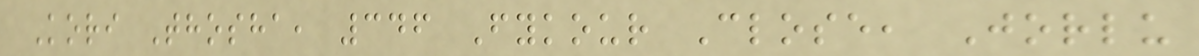Kori Thosha, 346 Fykour Close, Jorlu
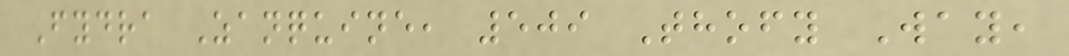Fydra Zanquine, 509 Thofy Way,
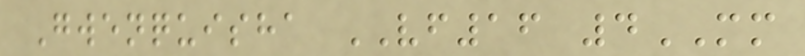Gwenquisha VF16 4MM
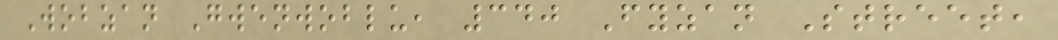Wobzan Gwenwoblu, 340 Fyzan Street,
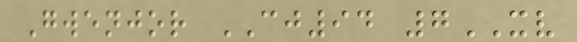Gwenjor CJ94 7XV
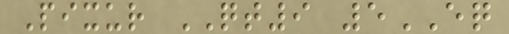Pixur QT9 5EQ
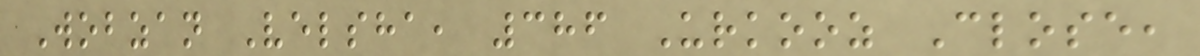Wobzan Velsha, 386 Urkooz Close,
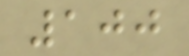100
